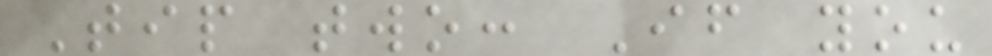Tip two: If you
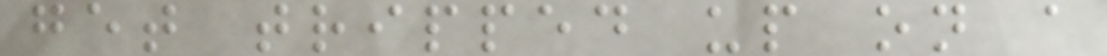get tripped up on a
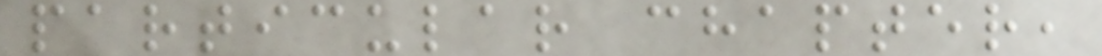particular chapter,
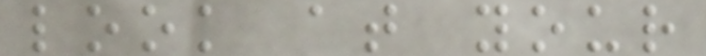look at your
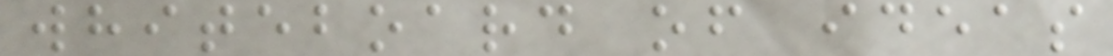whiteboard of ideas
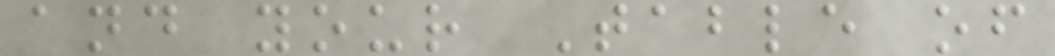and your Table of
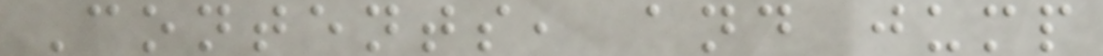Contents, and jump
